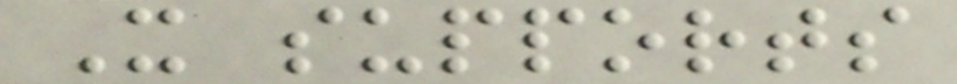It supports
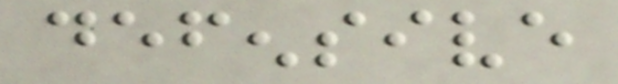defensive
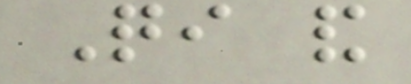Qi and
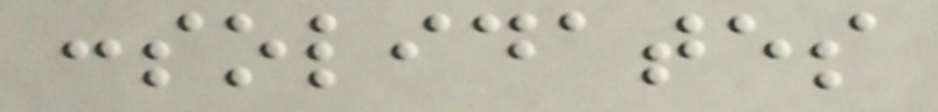consolidates
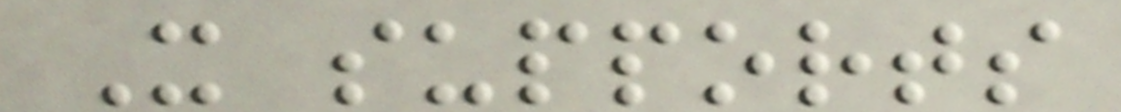It supports
